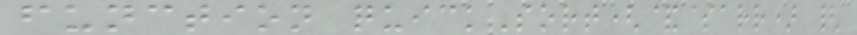function quickSort(&$arr) {
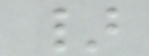}
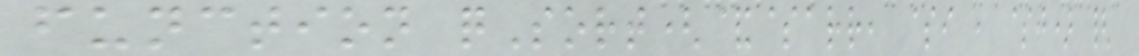function qSort(&$arr, $i , $j) {
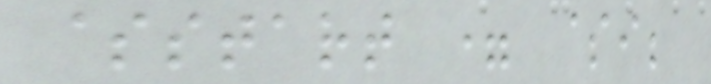$start = $i;
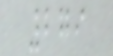279
